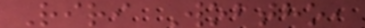Riri Wobtho,
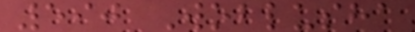590 Woblusha
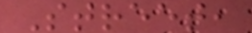Street,
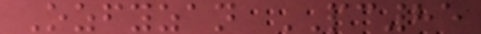Ozfyzan PC85
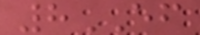8EF
